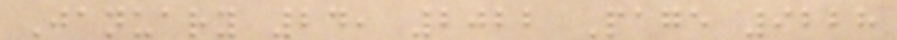January 24, 2022 Page 9228
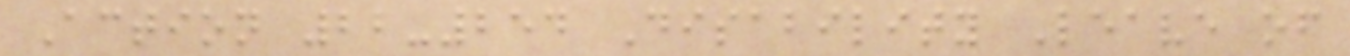Action 22-254 Disability Leave of
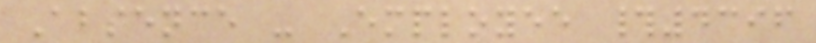Absence - Employee #4396
